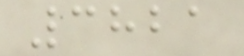3821
